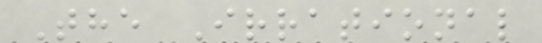The Irrational
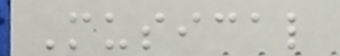Musical
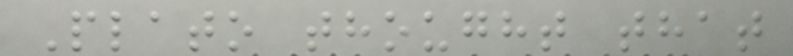Plato thought that
